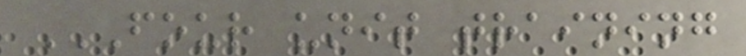FOUR UNIT TRAINING
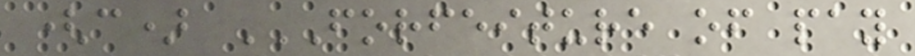(c) FORFEITURE OF PAY
